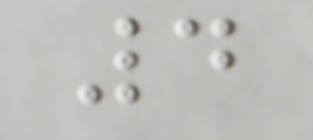4
